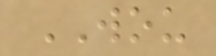WOU
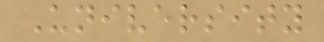University
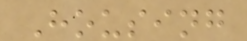Housing
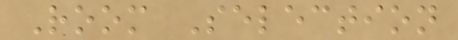Room Selection
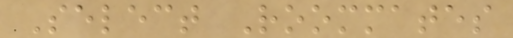Select Roommates
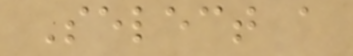Select a
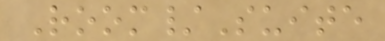Room/Suite
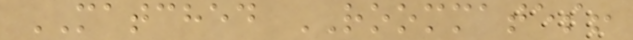MATCHED ROOMMATES!
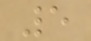5
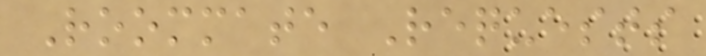Roommate Requests
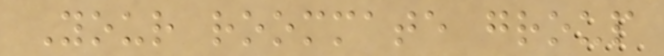Your roommate group
